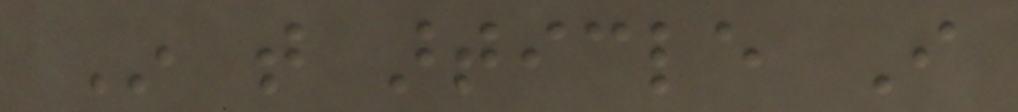In that article I
